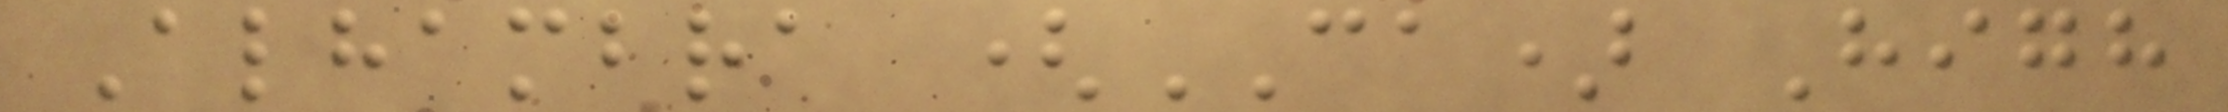Alhambra (CA) High
